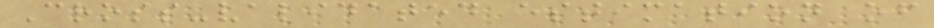Cross-validated estimation of
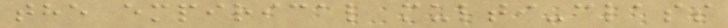the empirical multi-class
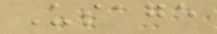Usage
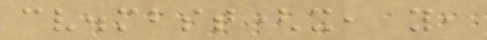cv.mbst(x, y,
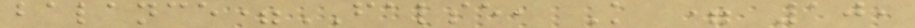balance=FALSE, K = 10,
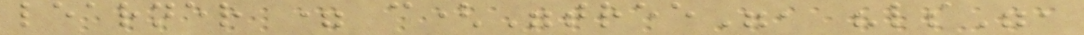learner = c("tree", "ls",
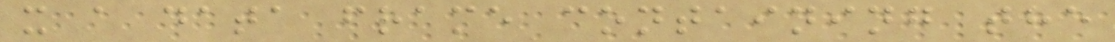x a data frame containing the
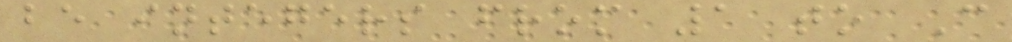be integers from 1 to C
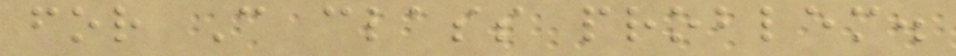for C class problem.
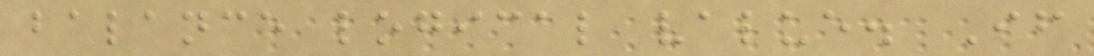balance logical value. If
